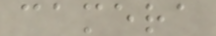camera
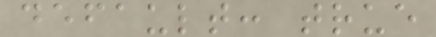default: true
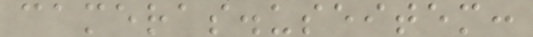cameras.useitem:
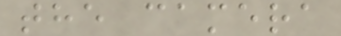the camera
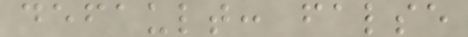default: false
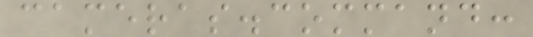cameras.command:
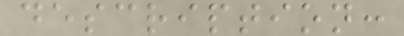description:
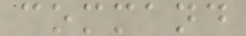command
